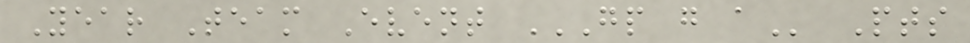Year Team Event GP G A Pts
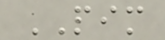PIM
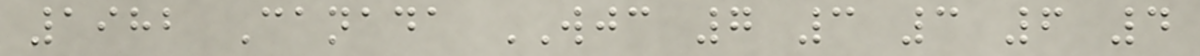1982 Canada WJC 7 3 3 6 4
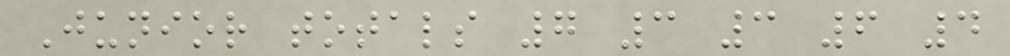Junior totals 7 3 3 6 4
